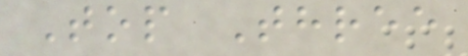Top Three
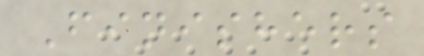Finishers
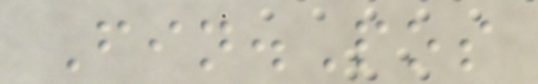Fin.Pos
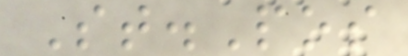St.Pos
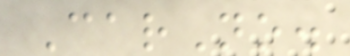CarNo.
